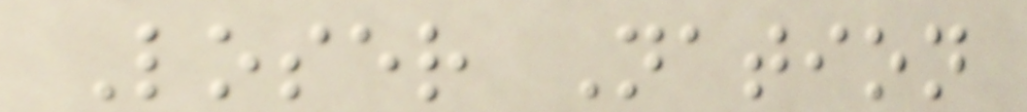Loser Nation
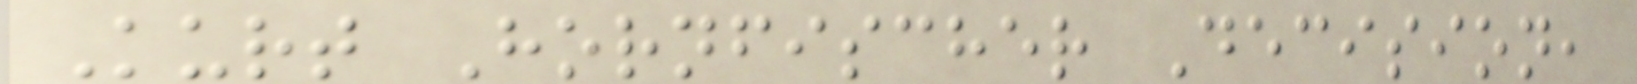Kurt Hornfischer Decision,
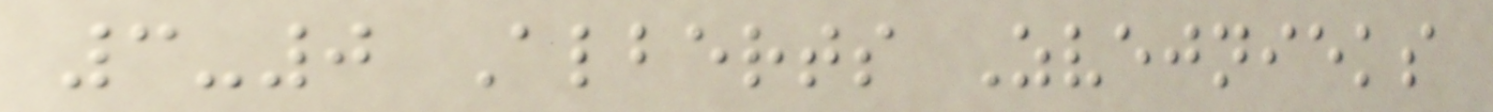3-0 Alberts Zvejnieks
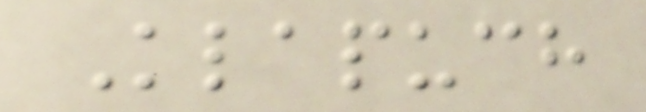Klapuch
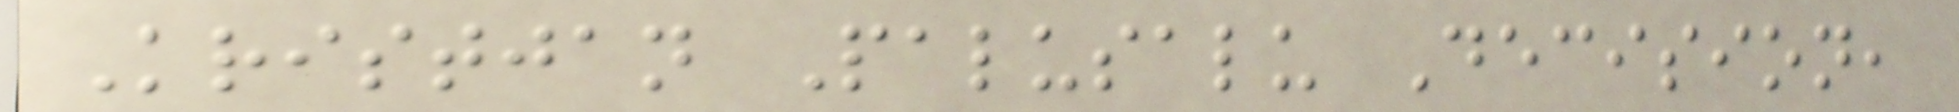Kristjan Palusalu Decision,
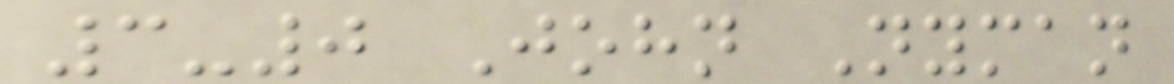3-0 John Nyman
